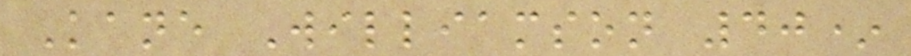Kane Williamson 40*
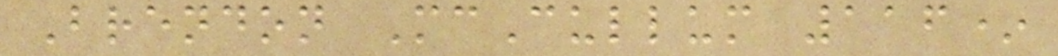Brendon McCullum 116*
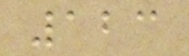123
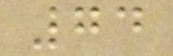74
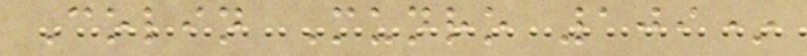Colin Munro 109*
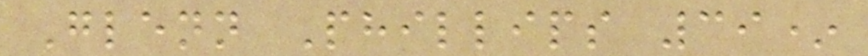Glenn Phillips 39*
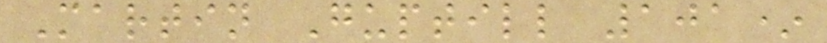Martin Guptill 101*
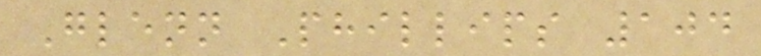Glenn Phillips 104
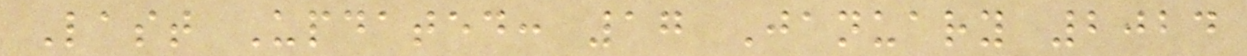Last Updated: 17 January 2024
